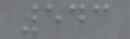543
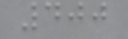400
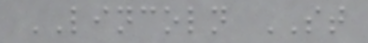LINCOLN ST
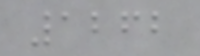1262
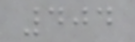404
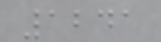1241
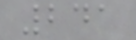241
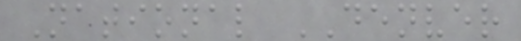National DENVER
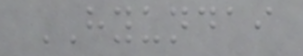HYUNDAI
